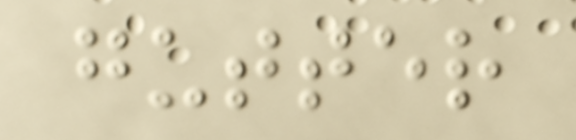gutter
